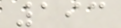193
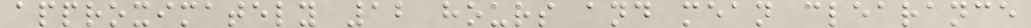approximately 12 hours and mean clearance
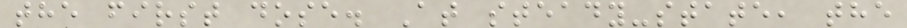the first dose. At steady-state, the
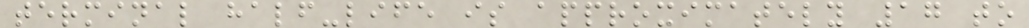terminal half-life is approximately 17 to
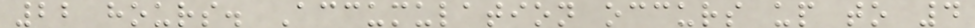22 hours. Accumulation occurs up to 4
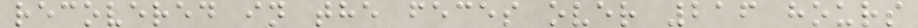recovered in the feces over 216 hours
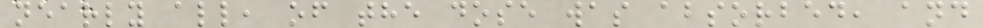nearly all, of the dose was absorbed, and
